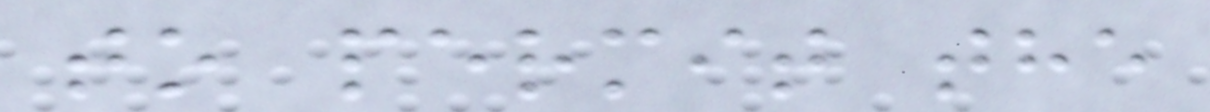to permit the
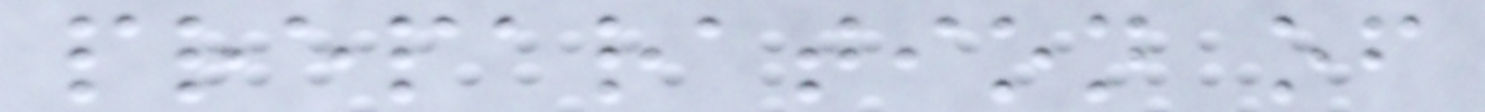preparation of
